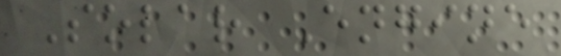Solar Engine
